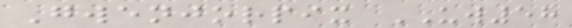Gwenjorpix UW58
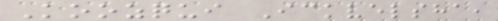Koozqui Ickvelsha,
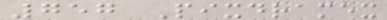757 Pixdramex
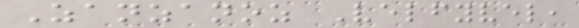Zanzanoz Velfyvel,
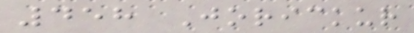458 Jorickur
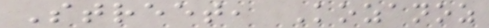Street, Kozanoz
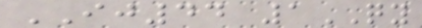IJ44 1QY
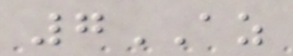7AZ
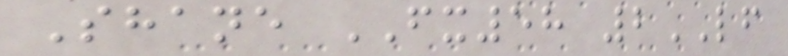Shane FX58 2LF
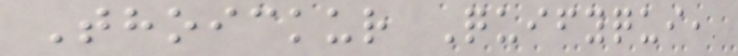Thoickur Quifyqui,
